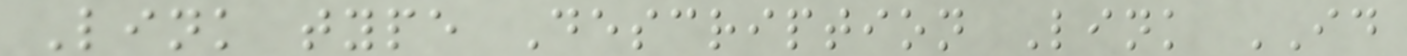Link type Description Link ID
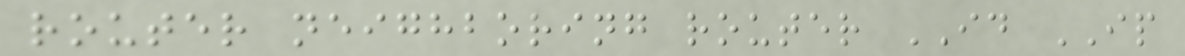router neighboring router ID IP
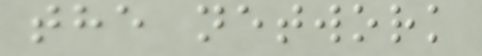the network
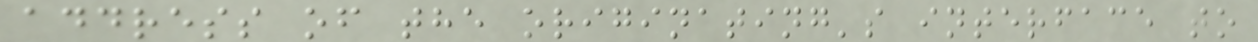address of the originating's interface to
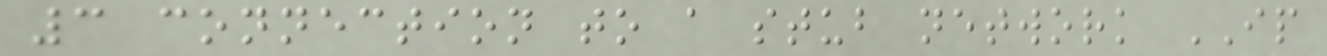3 connection to a stub network IP
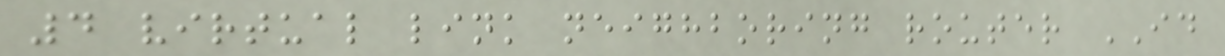4 virtual link neighboring router ID
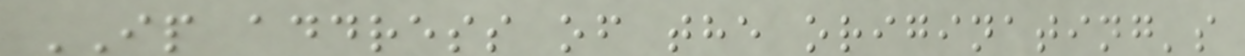IP address of the originating's
